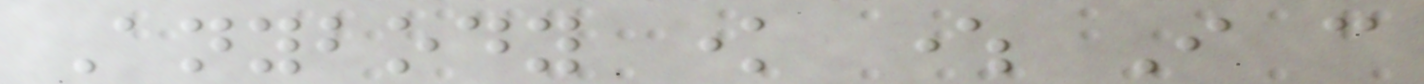Anybody know where I can
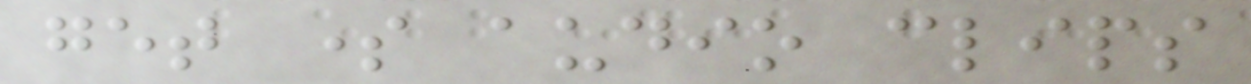get some audio clips
